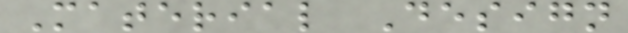Material Design
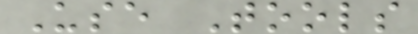Use Tools
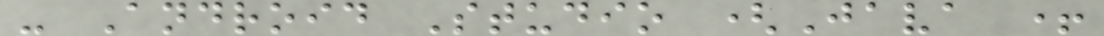- Android Studio (Java +
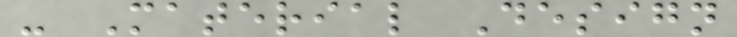- Material Design
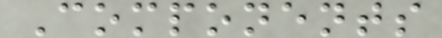Components
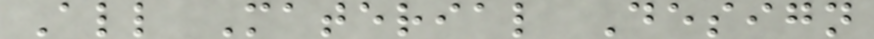All Material Design
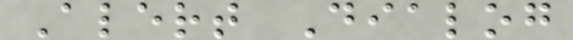Alert Dialog
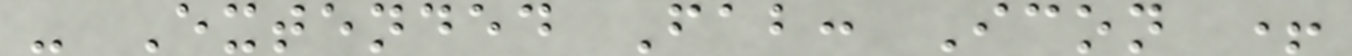- Extended Fab: Icon +
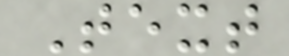Text
